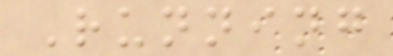Running
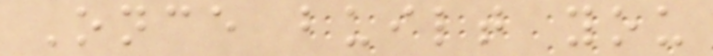Once built you
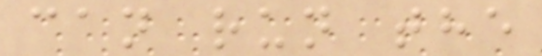can run the
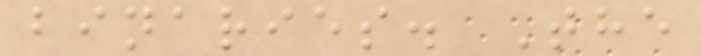binaries. The
